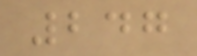247
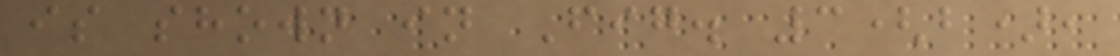is shown in Fig. 3(b),
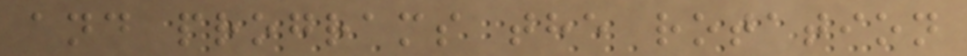and programs the rotation
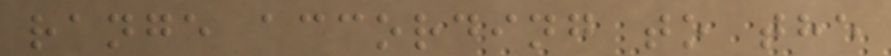range according to the
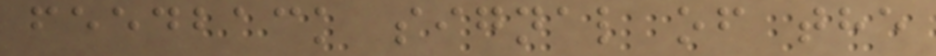feedback signal of the
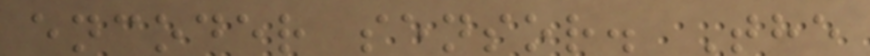encoder sensor. The
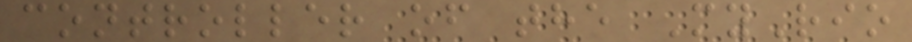controller of the MyRio
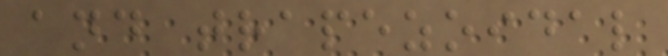and trapezoidal
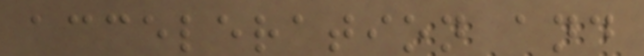acceleration and
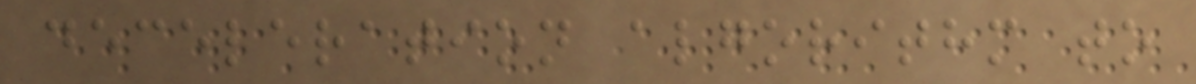deceleration algorithm to
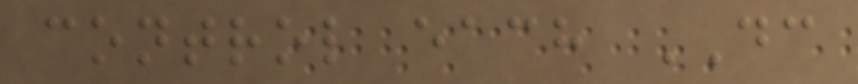control each DC
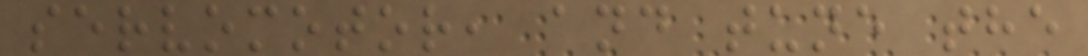servomotor, and tune the
